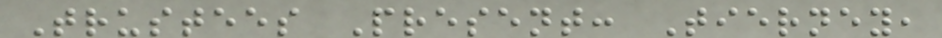Trustees Present: Tierney,
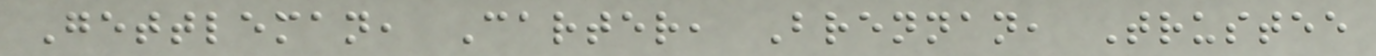Gettleman, Carter, Brennan, Trustee
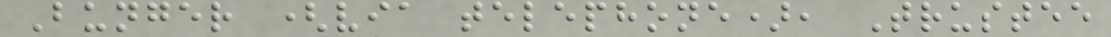Bunger (via telephone), Trustee
